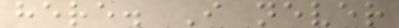here. I never
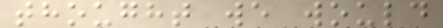thought we would
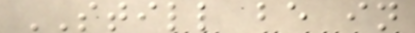STILL be in
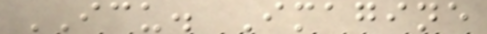ICU. Imagine
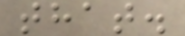that.
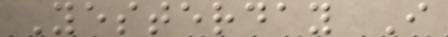Yesterday I
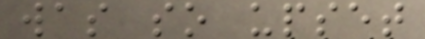was so upset
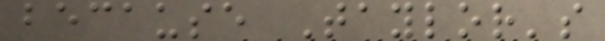because Taylor's
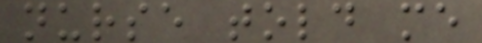nurse told me
